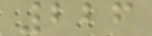226
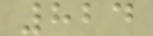824
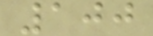100
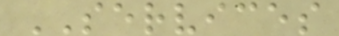SERVICES
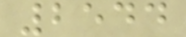2544
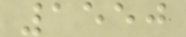1550
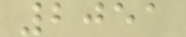2051
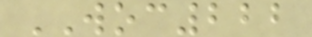WOC222
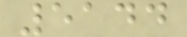5144
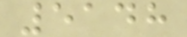5148
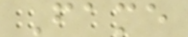Fame
